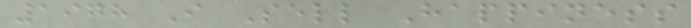1978 I Sell Happiness
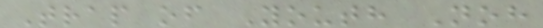Trap of Youth Noh
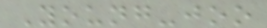Young-joo
